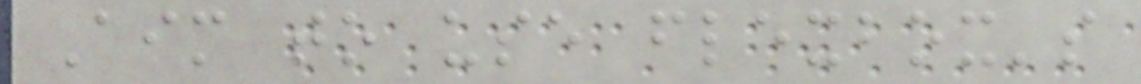Aim to use flexbox's
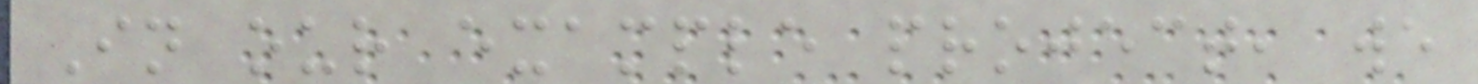In our example project, we
